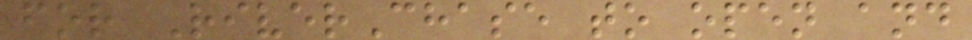for RiverChase to open and
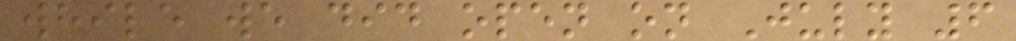while we did open on July 6
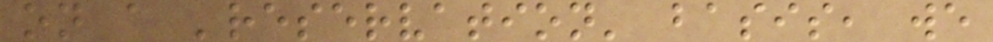on a 'reservation' basis, we
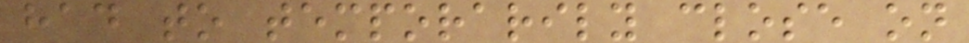had to temporarily close on
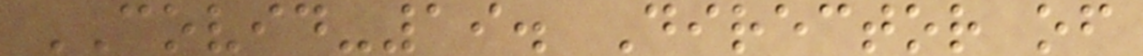COVID-19. Director of
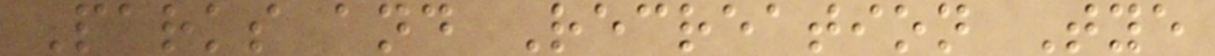Parks and Recreation Tye
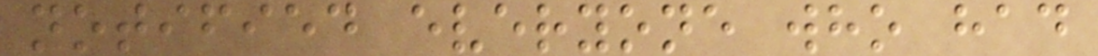notified everyone who had
